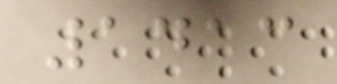1413
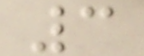3
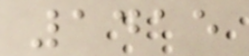1415
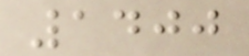1400
